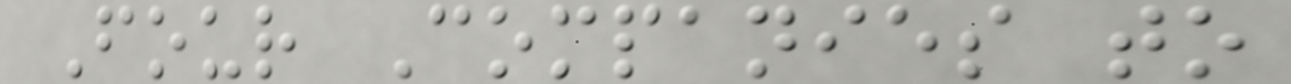Four Companies to
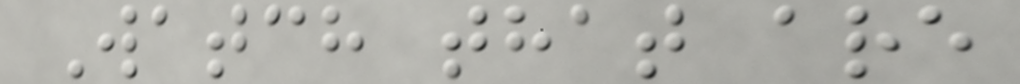Watch that are
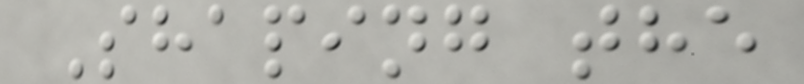Shaping the
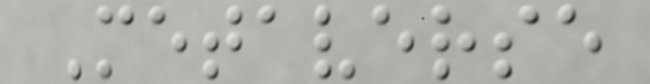Metaverse
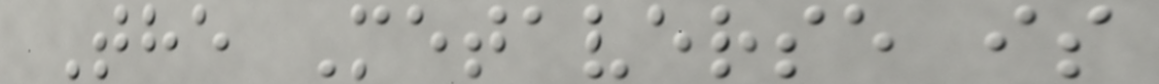The Metaverse is
